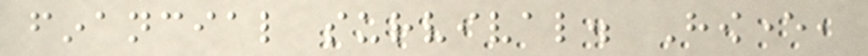financial survival. However,
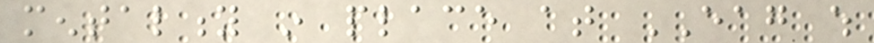mentality in place at EAG which
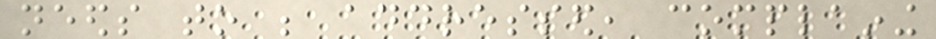needs to be addressed, complaining
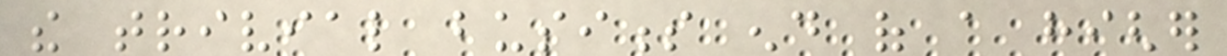the trivial business end of a higher
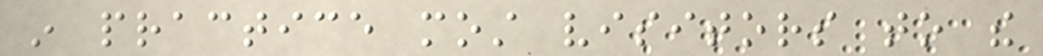in practice most visitors to the
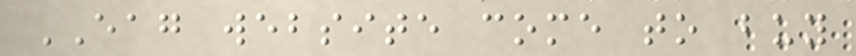EAG website come to buy
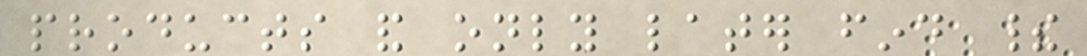products and only later find their
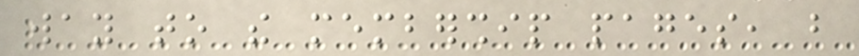way to the membership pages, but
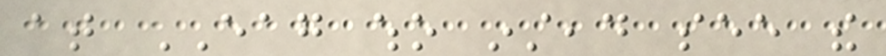at EAG who instead see the
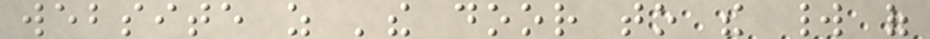website as 'the door to the world of
